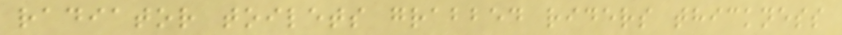radiator toilets grabbed riders thickness
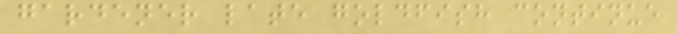gardener late goldfish continue
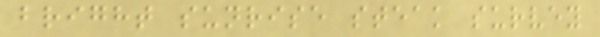bright sunrise steak survey
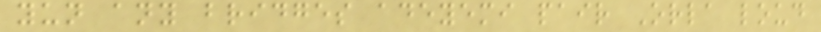yun any bridges adeyemi pair Orla loud
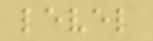level
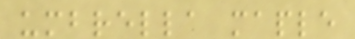umbrella maple
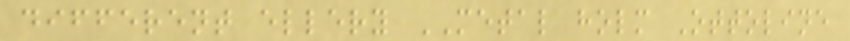different ellery METAL holm Ottoline
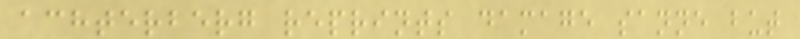achterberg reprints damage sanne but
